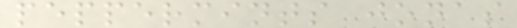peppermints jonas
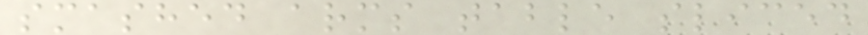smashed arms table sliced
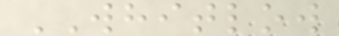WHITLOW
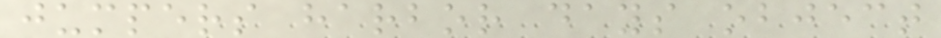jumpers harbor days object
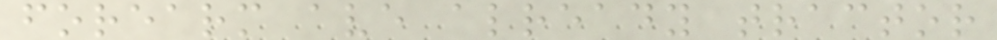forearm ave already tractor
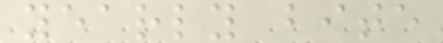yearly bite
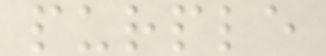purple
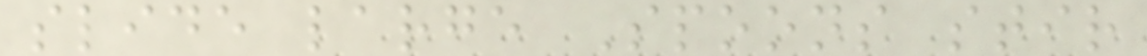slide large Spoons stir
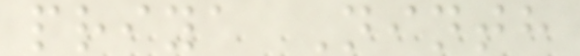priya Ninth
